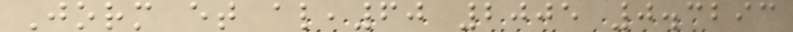Jorm et al,60 2005 0.3293
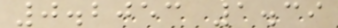0.2053 1.39
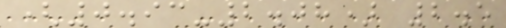(0.93-2.08) 2.5
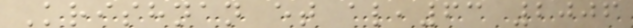Krishnan et al,63 2006
